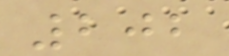202
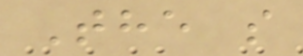The s
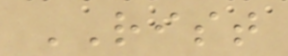RIST
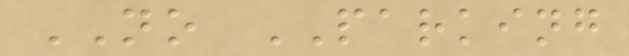NO PARKING
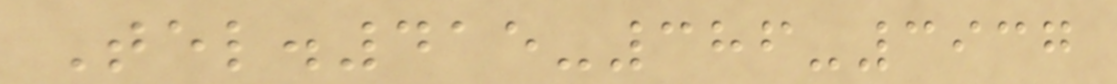Tel.415-386-3937
